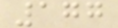177
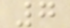7
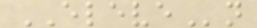ELEVEn
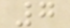7
